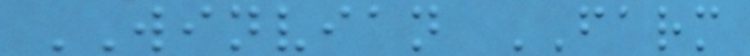WINVIAN FARM
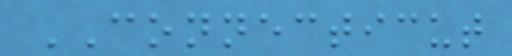CONNECTICUT
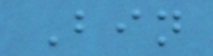Bin
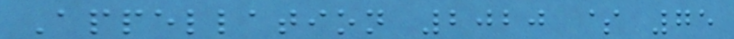Appellation 2020 $ 75
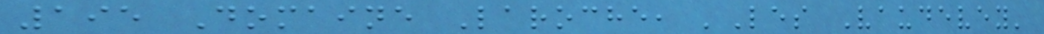195 Domaine Laroche, 'Les Vaudevey'
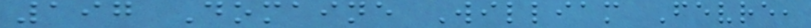197 Domaine William Fevre,
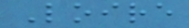Loire
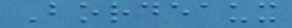Bordeaux
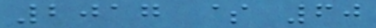2017 $ 60
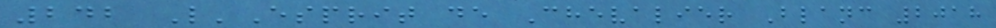242 L'Esprit de Chevalier Blanc 2018
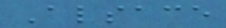Alsace
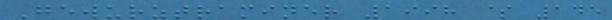Gewurztraminer 1998 $ 145
